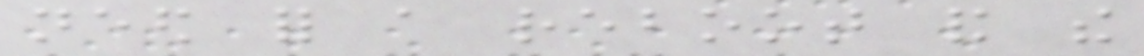need for a reboot and the
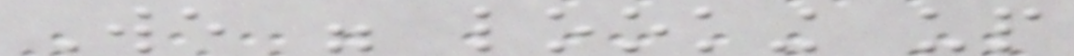We were looking up
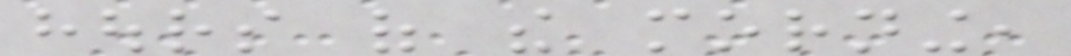hours of the morning,
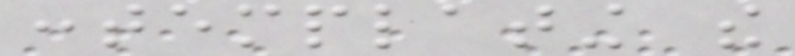contemplating the
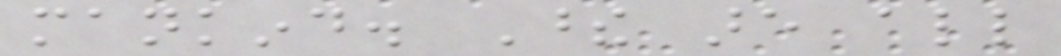mankind. These are all
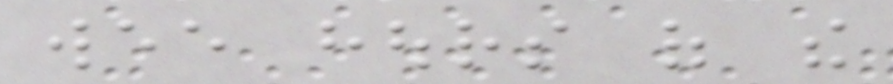wee hours of the
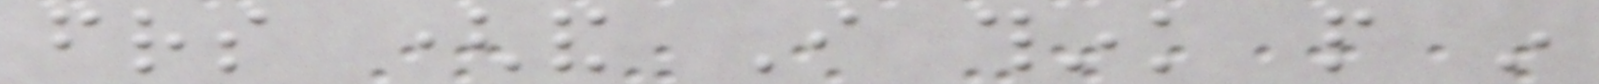friends (and I think people in
